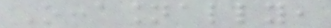Occasionally,
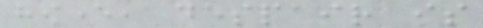however, despair is
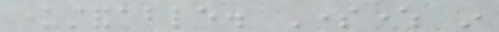understandable. Somewhere in
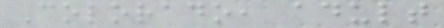Colorado, adult
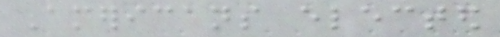Americans elected
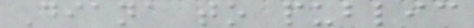Diana to public
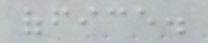office.
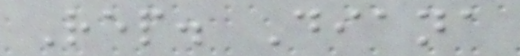Rep. Diana
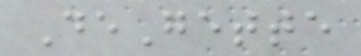DeGette
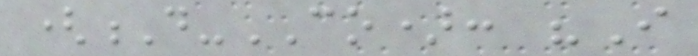(D-CO): "I
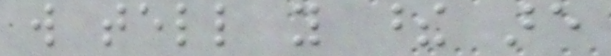will tell you these are
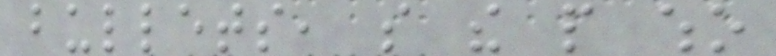bullets, so the people who
